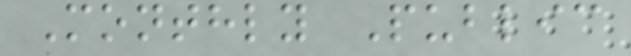Monthly Public
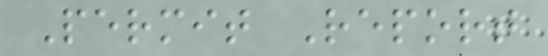Permit Report
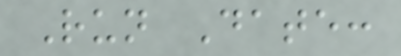Run Date:
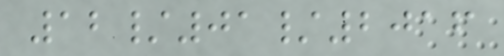12/01/2016
